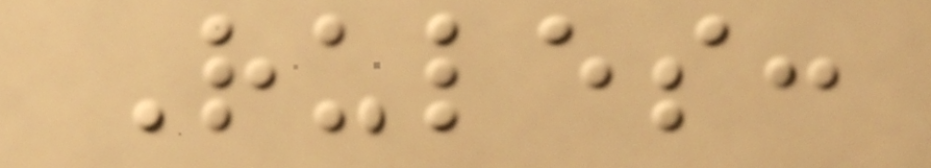Rules:
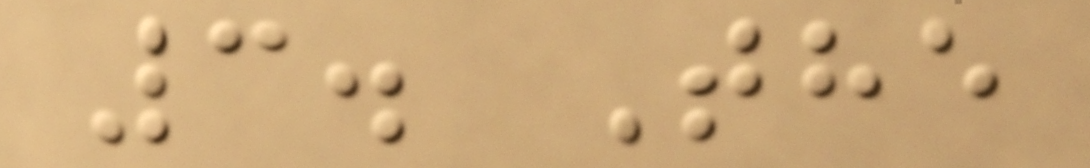3. The
